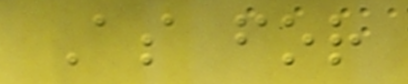As for
